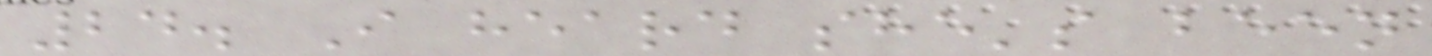24. I heard she's been
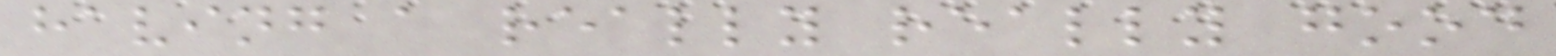having a really really good
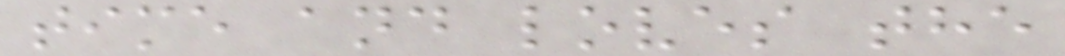time and loves the
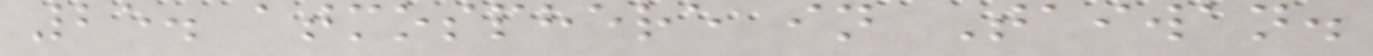25. atmosphere in Taiwan.
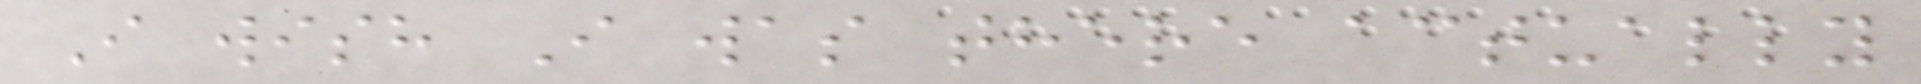I wish I was there actually
